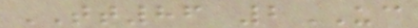TT86 2UC
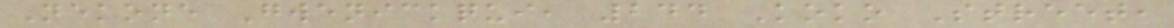Nekone Gwenickqui, 244 Koko Street,
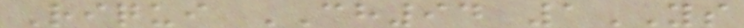Riqui CH94 1YS
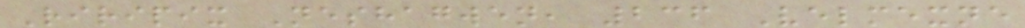Riripix Neshagwen, 236 Velmexne
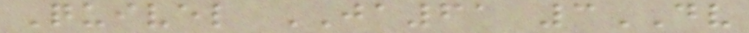Quivel JA61 3DV
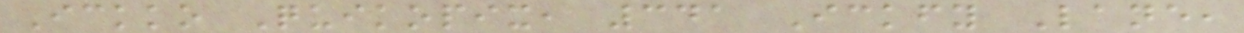Ickko Quikopix, 341 Ickfy Lane,
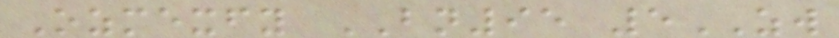Ozmexfy BN95 5ZW
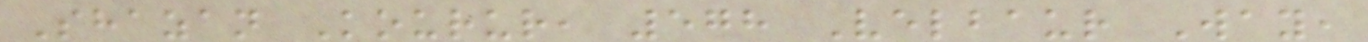Shazan Kourur, 578 Velbaur Way,
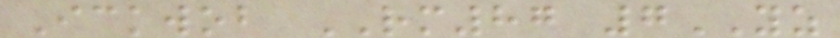Ickwob RM87 7YZ
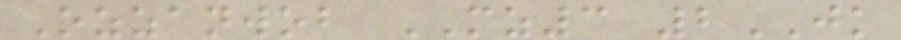Ozzanwob MZ3 2JK
